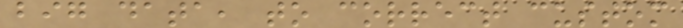big data, to correct custom
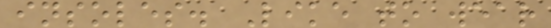insoles. Like to wear
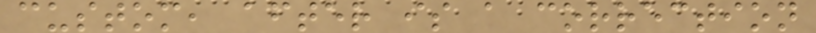custom, after is a correction
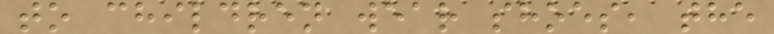to children wear shoes, the
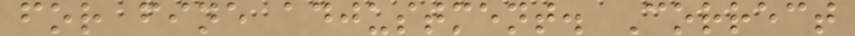for fine adjustment. Correct
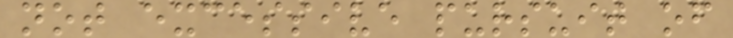not excessive pursuit of
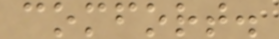comfort.
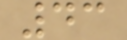43
